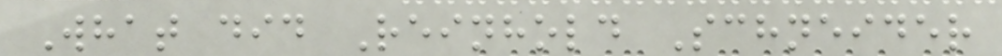What did Reinhold Schneider
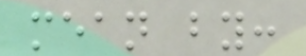mean by:
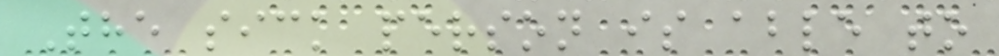The sick person is able to
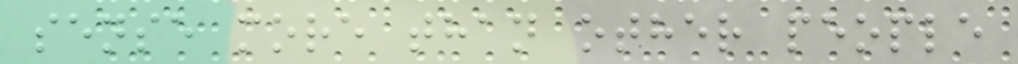sense more than other people
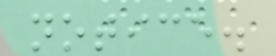notice.
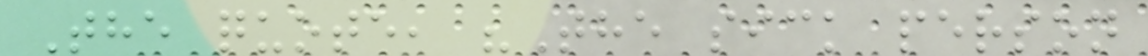The quote, "The sick person
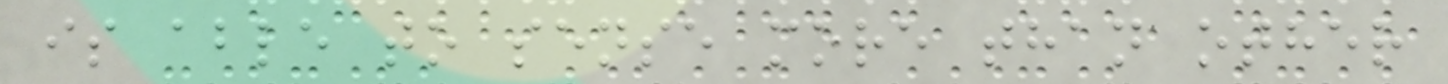is able to sense more than other
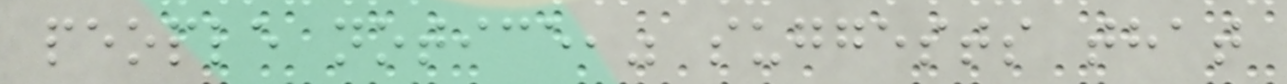people notice," suggests that
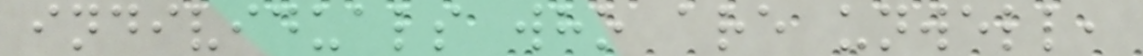individuals who are unwell,
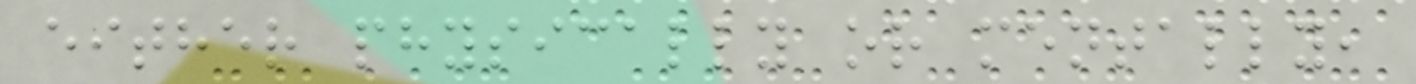either physically or mentally,
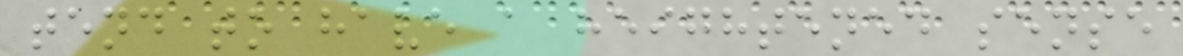tend to have a heightened sense
